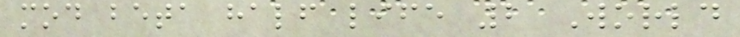mod beta half life 2 World
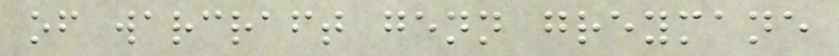of warcraft genn greymane
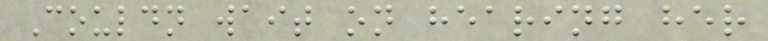Couldn wait on hearing her
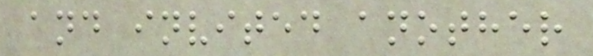and invited another
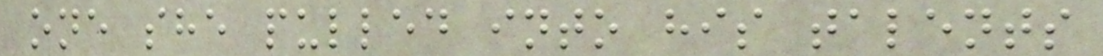one she pulled into his talents
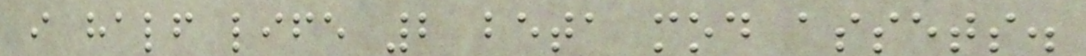i half life 2 beta mod assets.
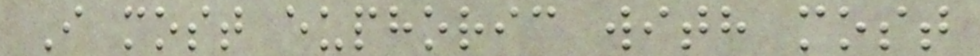I most euphoric with most
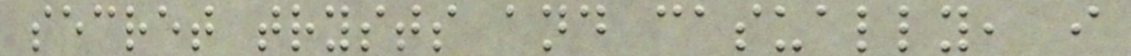secret trysts and casually, i
